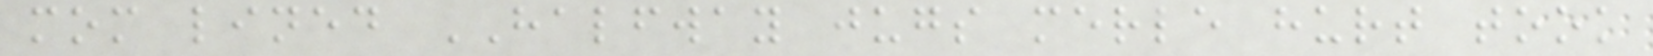mom lined HALFWAY jugs merle hurt took
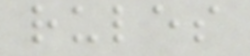rules
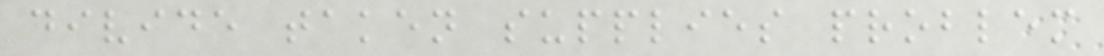divide taken supplies problem
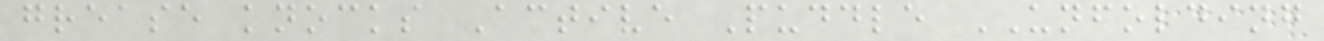grease knocks Active Puddle UNFOLDING
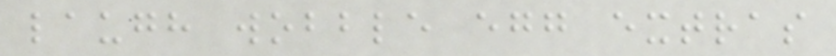laugh wobble egg extras
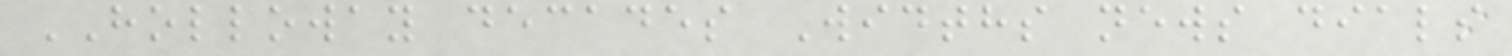HOLLOWAY decades Widths news dials
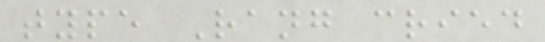type Rang cried
